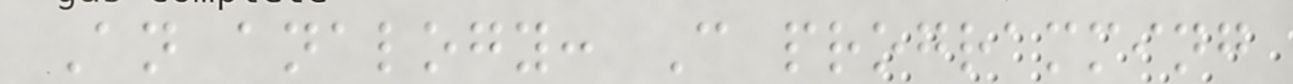An analogy: C programming
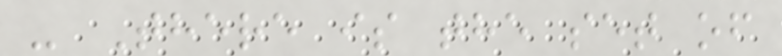- There is the set of
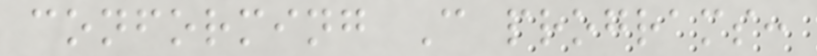conforming C programs:
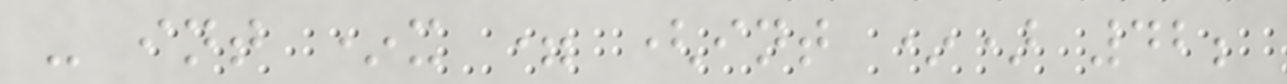- int *x = (int *) 42;
